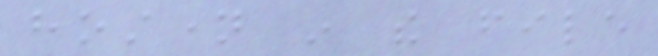hostname in the file
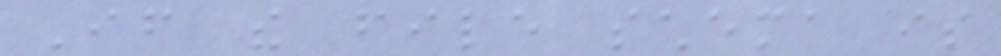If the file schema is
